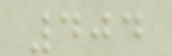404
